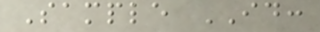Sample ID:
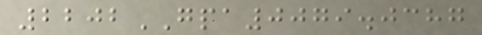2202GPA0079.0387
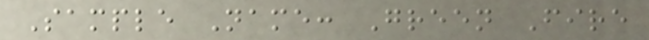Sample Name: Green Fire
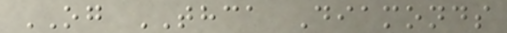OG THCA Diamonds
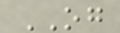OG
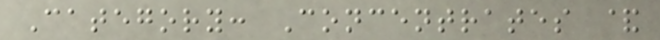Category: Concentrates &
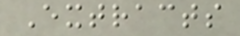Extracts
